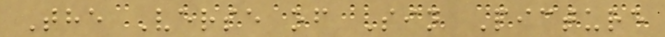The Verse of Sin Picture
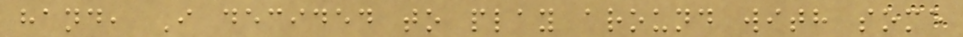hand, I decided to play around with some
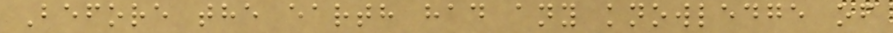Before the earth had any knowledge of
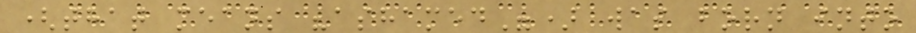(that means "ashamed") was born into
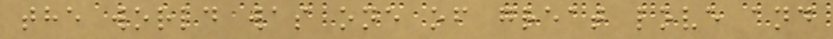the world was one of great love and
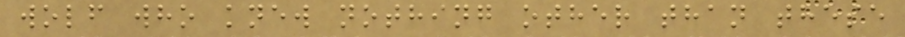wolf who knew nothing other than these
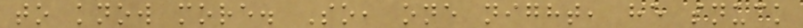to know more. So, one night, he snuck
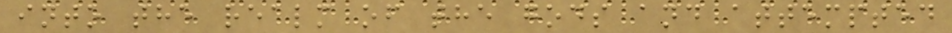into the realm of the gods and attempted
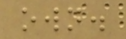own.
